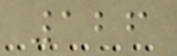126
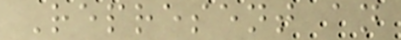Represent an
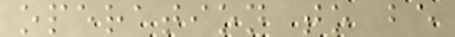operation to be
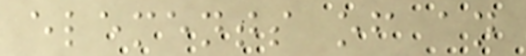elements of an
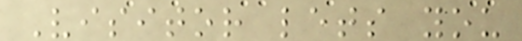Visitor lets you
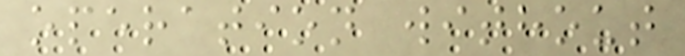operation without
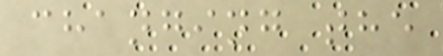changing the
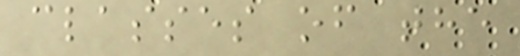classes of the
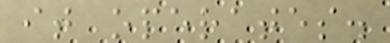it operates.
